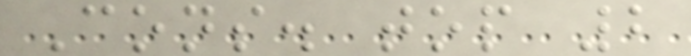Cons. top 2
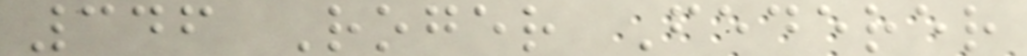346 Roger Federer
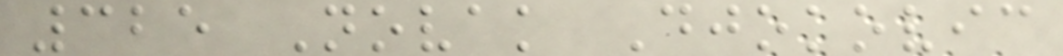325 Novak Djokovic
